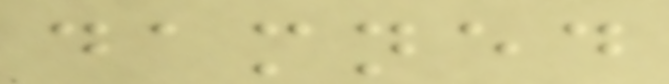damned
